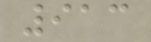913
